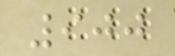900
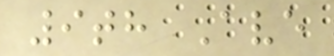9th Ave
